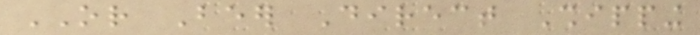OR Beer Direct Shipping
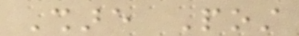Share Post
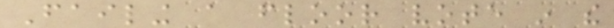Failing a floor vote in the
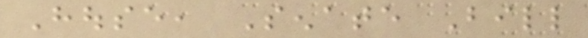House, Senate Bill
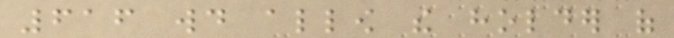616 would allow the holder of
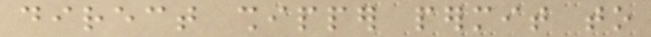direct shipper permit to
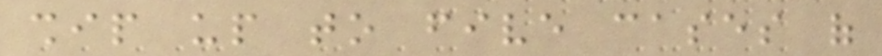ship up to five cases of
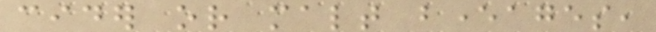cider or malt beverages,
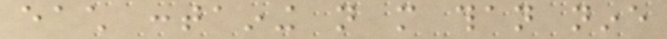each containing not more than nine
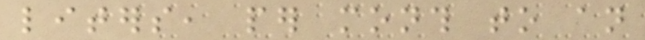liters, per month to an
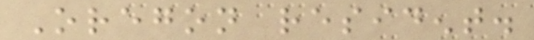Oregon resident.
